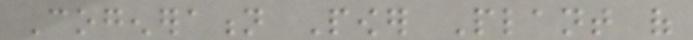Cogeneration Power Plant of
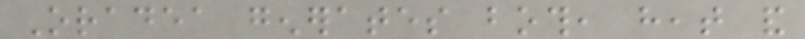Oradea generates both, heat and
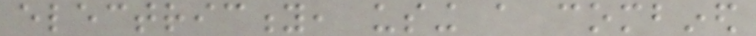electricity, using a combined
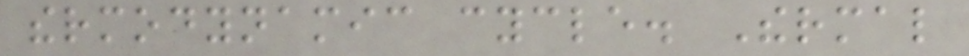thermodynamic cycle. Thermal
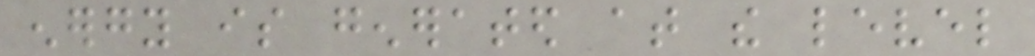energy is generated at the level
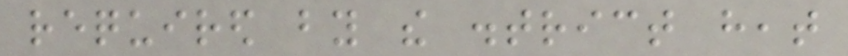required by the district heat
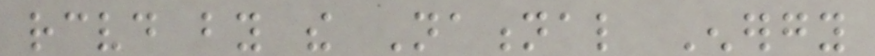received by the National Energy
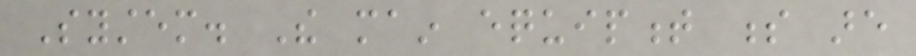System. The main equipment s are
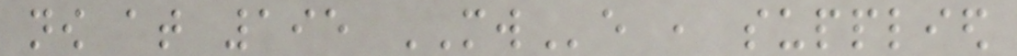now at 195 MWe , supplied
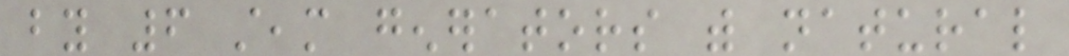by 6 steam generators with natural
